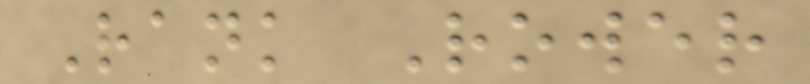Rank Rower
